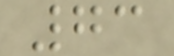73
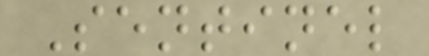Sentinel
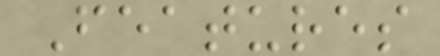Features
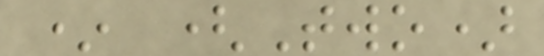* (Two)
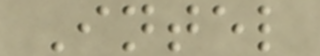Intel
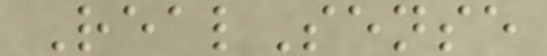RealSense
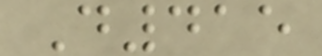D415
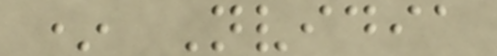* Nvidia
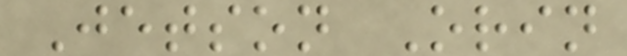Jetson Orin
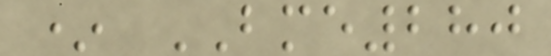* BME280
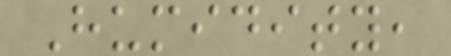Humidity,
